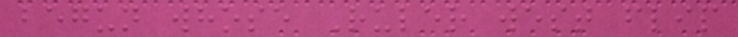begun whose Ruler west flip
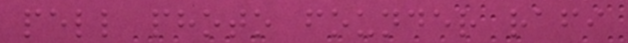pell photo founder rafi
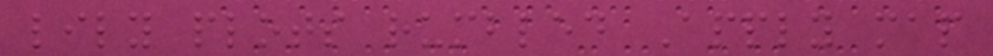lily plots rumbled Apply map
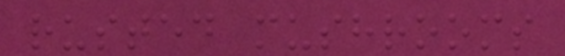rusted mushrooms
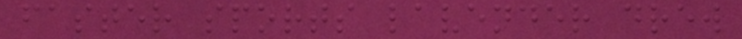faster sports lavender drew
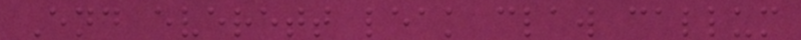End everett leak claw callum
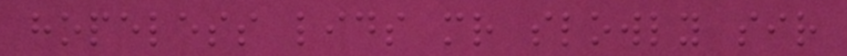hopeless lids mr slowly sir
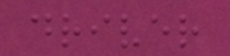driver
